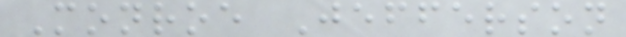Monroe Jefferson
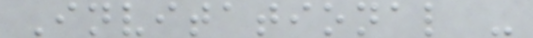Invitational -
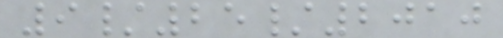9/25/2010
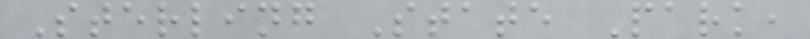Sterling State Park,
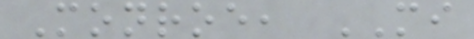Monroe, MI
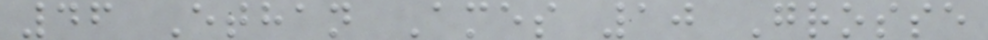46 Ethan Ames 10 Grosse
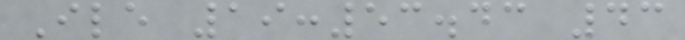Ile 19:53.43 43
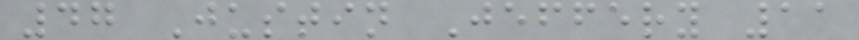47 Justin Jeffery 11
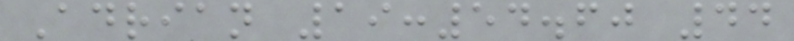Adrian 19:54.60 44
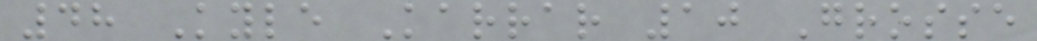48 Kyle Karrar 10 Grosse
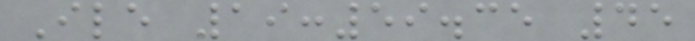Ile 19:59.35 45
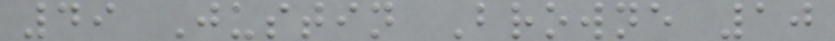49 Justin Browne 10
